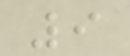9
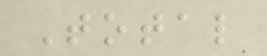Total
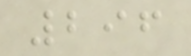296
